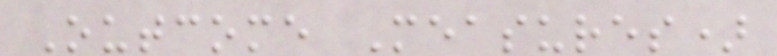Outcome Measures)
